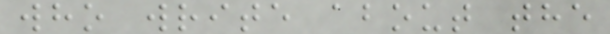who write about the
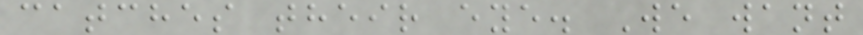catches their eye. We want
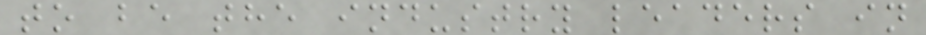to be the industry leaders in
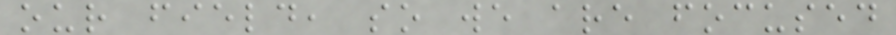our field, so we are focused
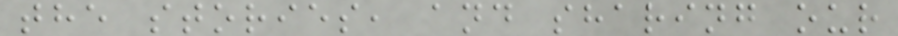the stories, and sharing our
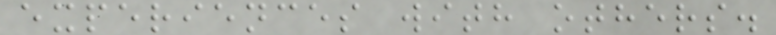experiences with others.
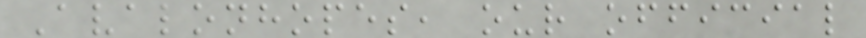Avalonhopes, our official
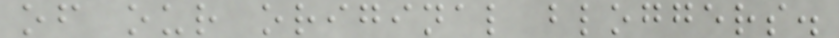of our original bloggers.
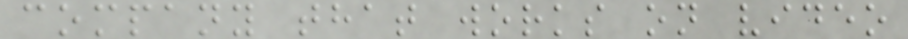company that works on video
